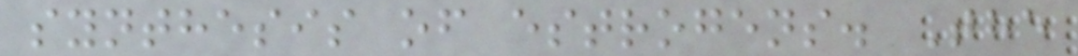synthesis of estrogens. The
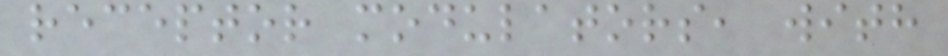receptor modulators, with
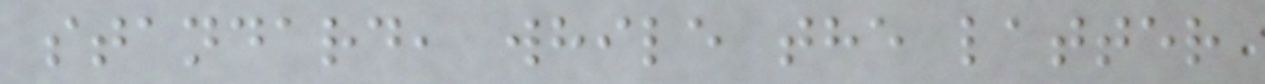standard, while the latter
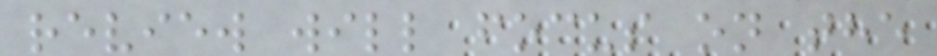review will focus on the
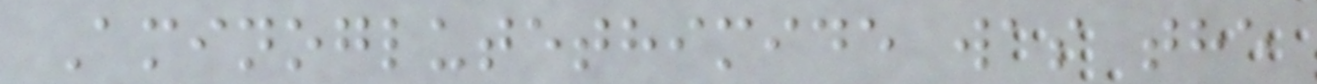Aminoglutethimide was the
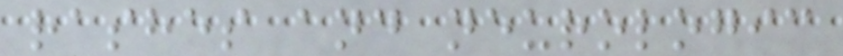rashes and neurologic
